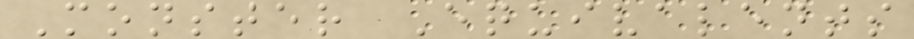Monster Equivalents
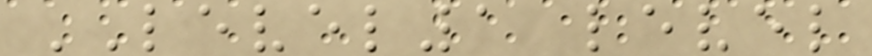LEVEL1 level
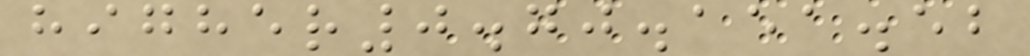higher0.70.151.52
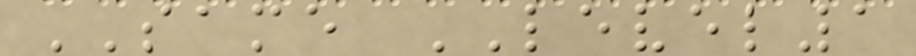SAME LEVEL1
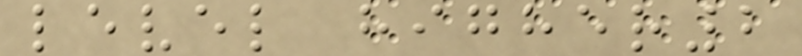level higher2
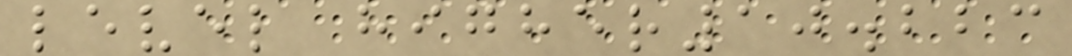level higher10.223
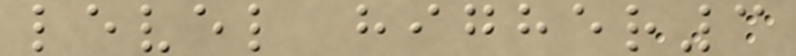level higher3
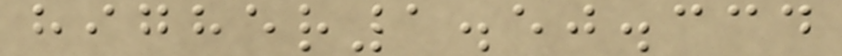higher1.50.334
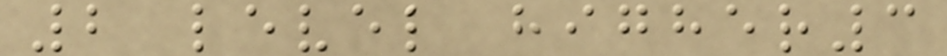2 level higher3
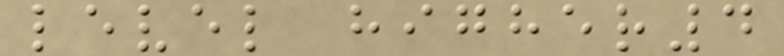level higher4
